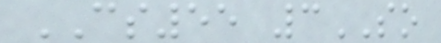CS55 3SO
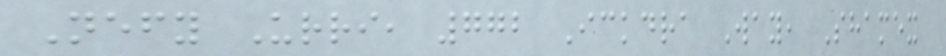Nefy Urri, 772 Ickdra Way, Shamex
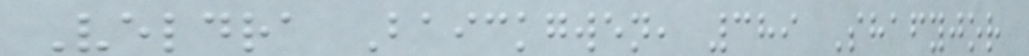Veldra Baickgwen, 389 Shafyjor
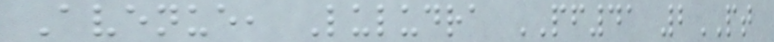Avenue, Luludra PF41 2PT
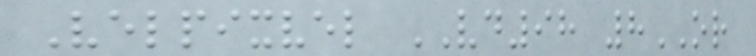Velpixvel VD98 8OR
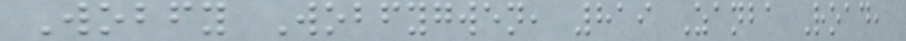Wobfy Wobfygwen, 819 Zanba Road,
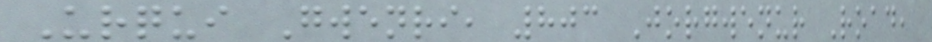Urqui Gwenri, 803 Jorgwenur Road,
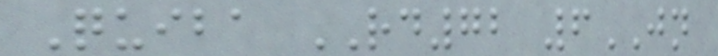Quiba RD72 6JN
